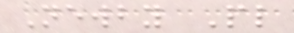Newby Pl
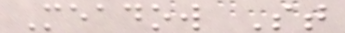Meadow St
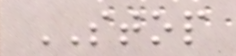STOP
